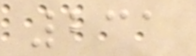231
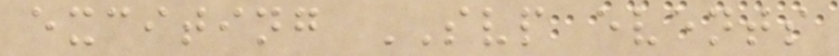exciting SVP events
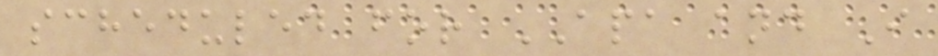scheduled for APA and I
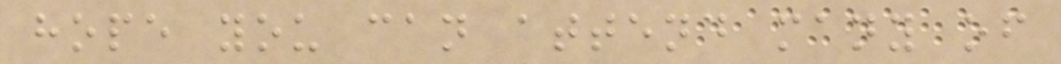hope you can attend many of
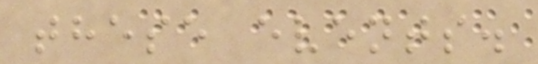these events.
